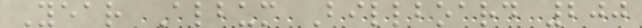Year Album Billboard 200
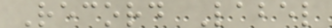Record Label
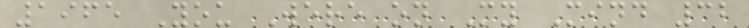1965 You Were on My Mind 32
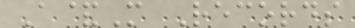A&M Records
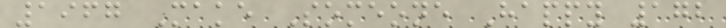1967 Make Someone Happy 172
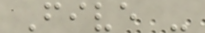Five -
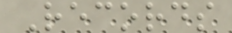Records
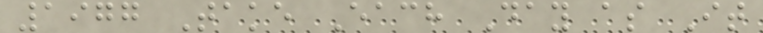1977 Take Each Day as It
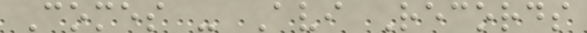Comes - Avi Records
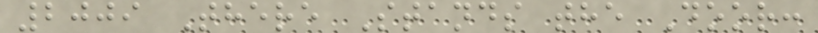2009 There Stands the Door:
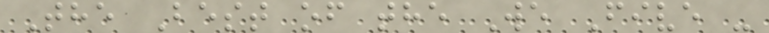The Best of the We Five -
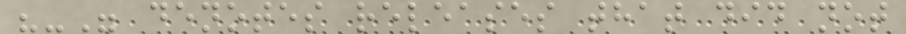"-" denotes releases that did not
